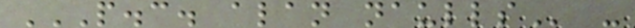P.C. ALAN NAULLS -
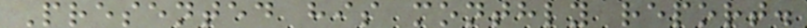Presented his monthly report.
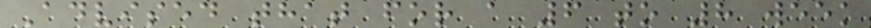Advised that for a 6 to 8 week
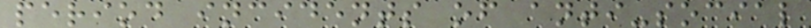period incidents of anti-social
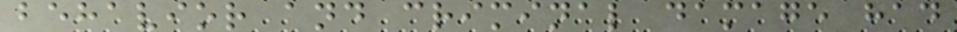behavior and criminal damage had
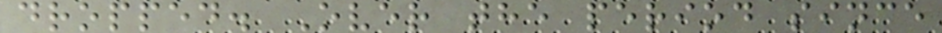dropped. Over the period since
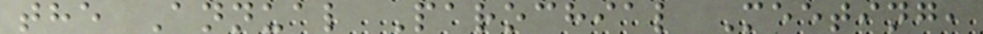the Annual Parochial Meeting,
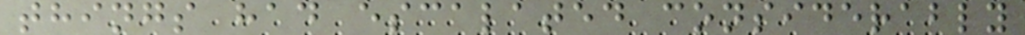things had escalated considerably
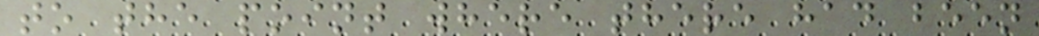to the point where there had been
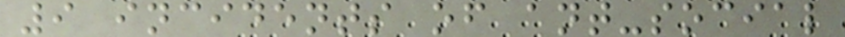9 incidents of ant-social
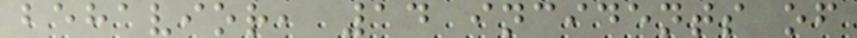behavior, 14 incidents of
